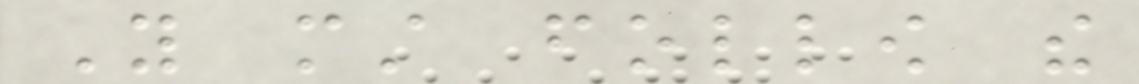You must follow the
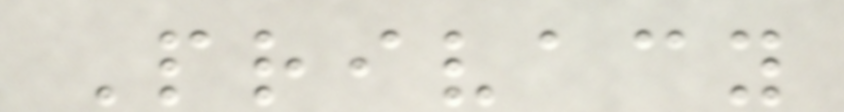Privacy
